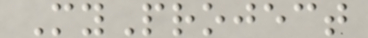MyProject
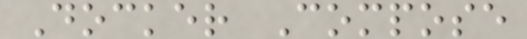Docker Compose
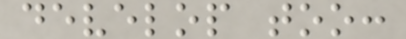develop too:
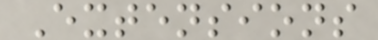Extensions
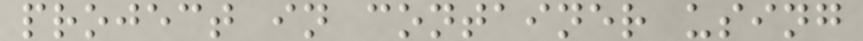project in container using
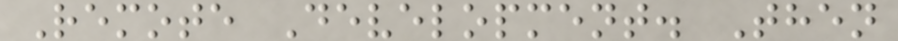Remote Development. Then
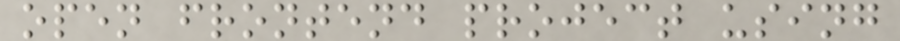open frontend project using
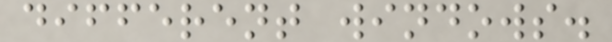different windows.
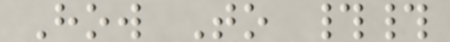How To ##
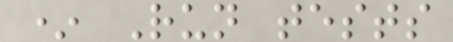* Run tests
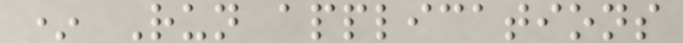* Run applications
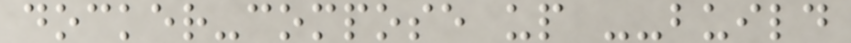docker-compose up --build
